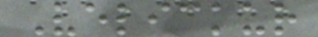Velickur
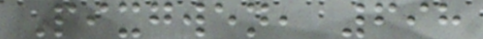Pixgwen, 698
